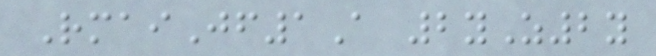RmaiJf1A 2yZ2y
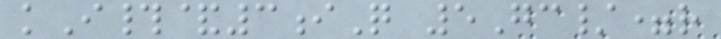kI#&3iQ 5Gc/=r
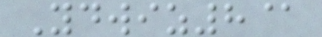Ydwiz8@
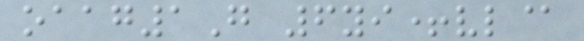oaag1G 6yi+vl@
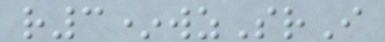r3*wzSrI
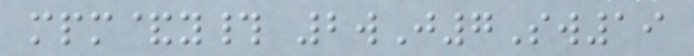mpm&y# 2wJ7Sw19
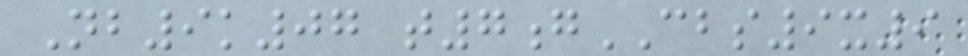Nb9k07 t7gCBS9x9
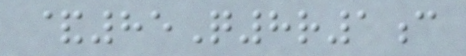&85Q8r1c
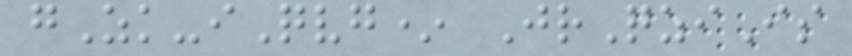gZk-iQvg* JrQziIs
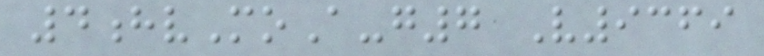4hvMoA-g7 V9369
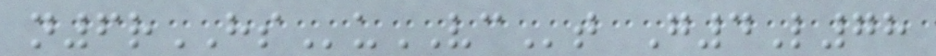n6rHSuVCt G4L78
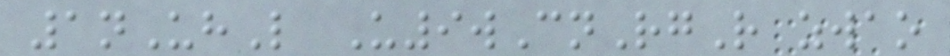1nUhL U9wCnRgR zwao
